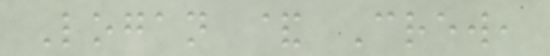Logan & Crew,
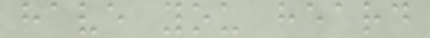have you heard
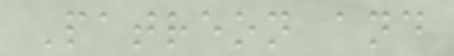Patreon and
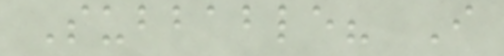Subbable? I
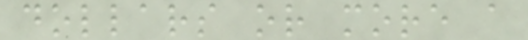dollars or more a
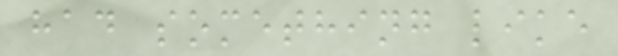had something like
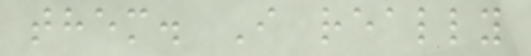them. I really
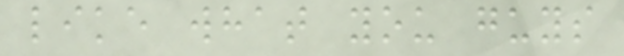like what you guys
